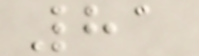81
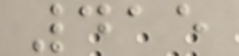415
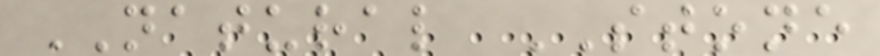NATURAL STONE
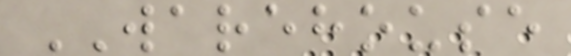WAREHOUSE
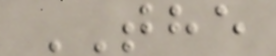THE
